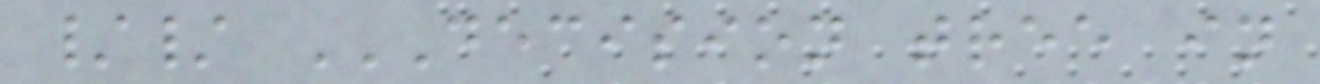// DECISION TREE IN
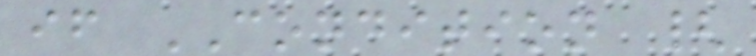if CONDITION {
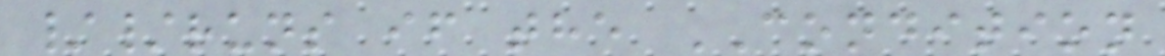//runs if the CONDITION
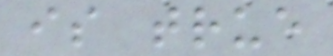is true
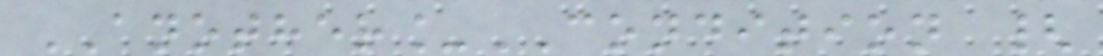ANOTHER_CONDITION {
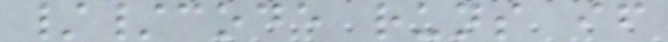//code runs if
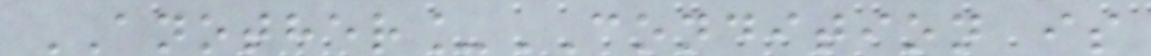ANOTHER_CONDITION is
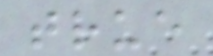true
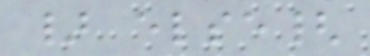} else{
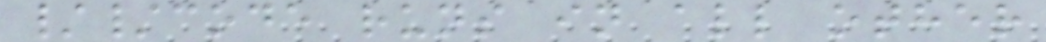//code runs in all other
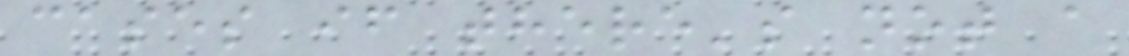cases if there's not a
